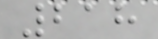218
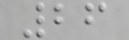26
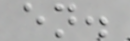en.
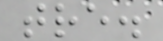tre.
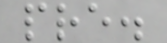pre.
